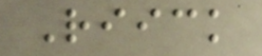Riick
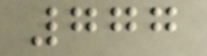777
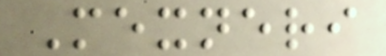Mexneri
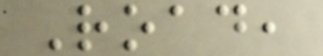Road,
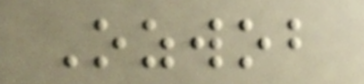Ozwob
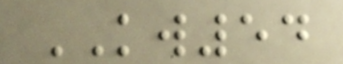KW54
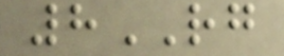8RG
